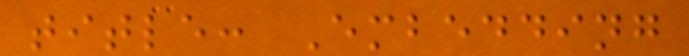title: Embedding
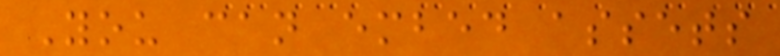You can embed assets
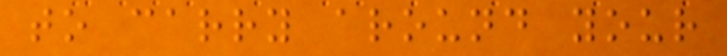to carry around your
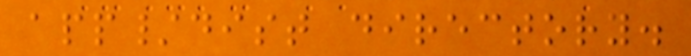app/dist directory.
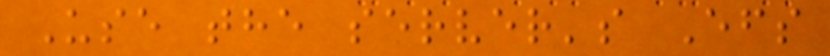Use the server's Efs
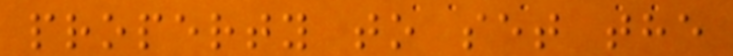property to set the
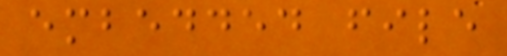embedded file
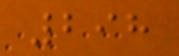298
